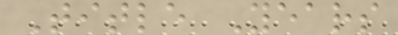Title Years
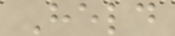Held
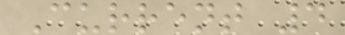Current 4
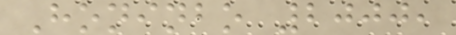Honinbo 2000,
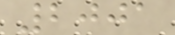2001
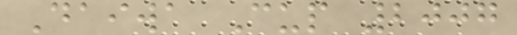Daiwa Cup 2007
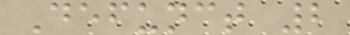Defunct 2
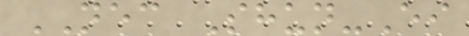NEC Shun-Ei
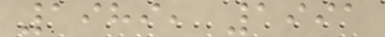1989, 1991
